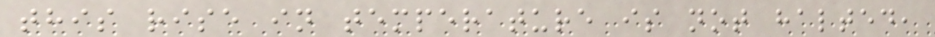this rise in temperature is not halted,
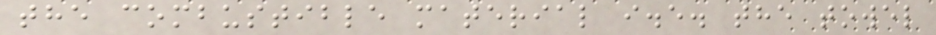the combustible material i.e. the towel
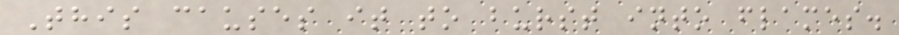This causes it to burst into flames.
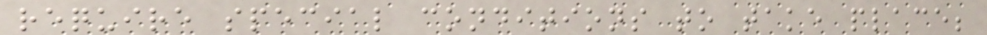require special conditions to take place;
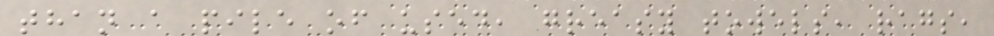than a pile of used, greasy towels, rags,
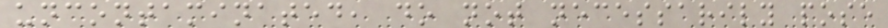uncontaminated, do not necessarily pose
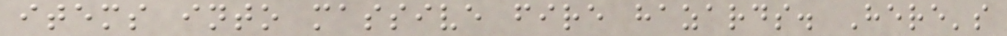items into massive fire hazards. Here's
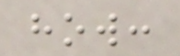how:
